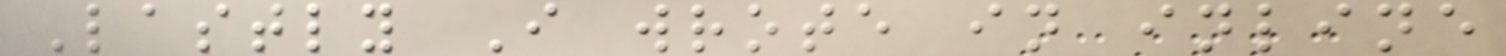Lastly I wrote in inline
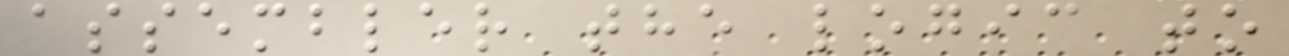assembler the logic to
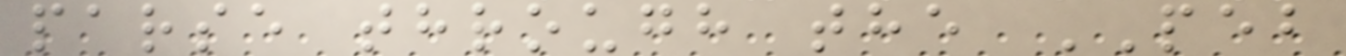parse through the PEB
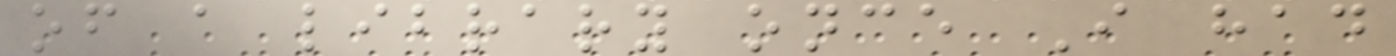of a library once I had
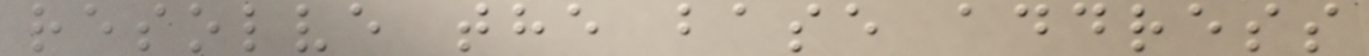resolve the base address
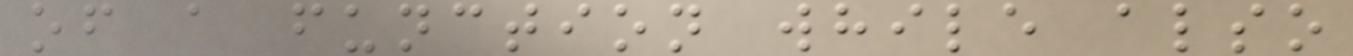of a function while also
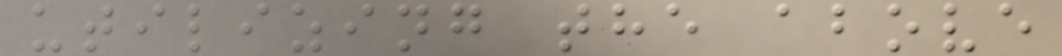utilizing the above
